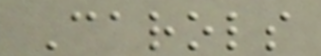Carols
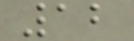12
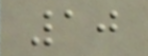10
